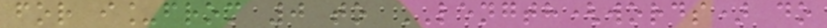for i_from 0 to LENGTH(words) do
